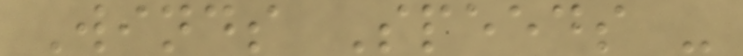Winds Speeds -
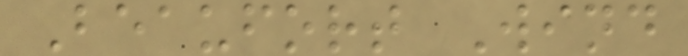Beaufort Wind
